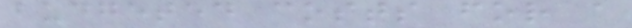budgeted costs for a
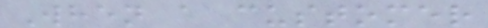When a customer
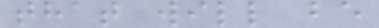that will be
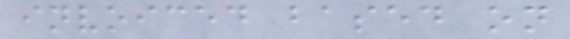invoiced based on
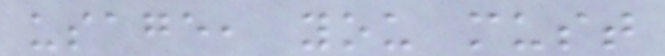usage, you must
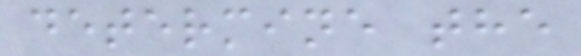determine the
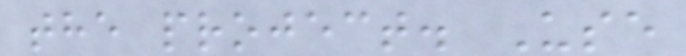the project. Use
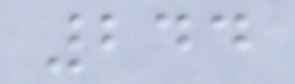244
